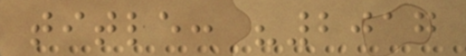title: "2017
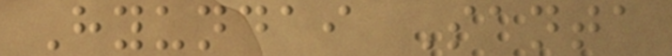Hyundai Santa
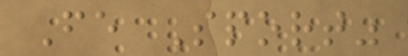Fe Sport"
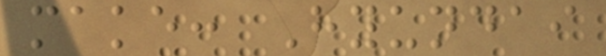make: Hyundai
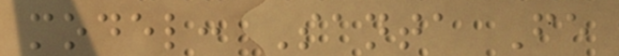model: Santa Fe
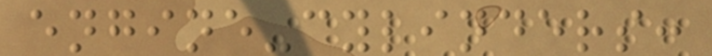engine-cylinders:
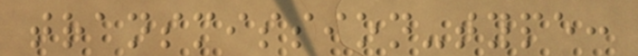transmission-type:
